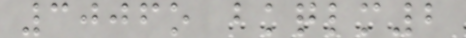3006o bkqlm2
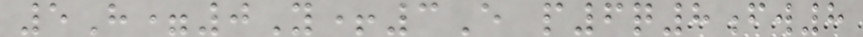5H=0Y+3E p6q8fw8
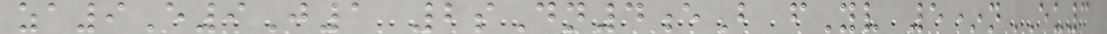za9E9J1 2sDn4eB fYv 5*nEU3
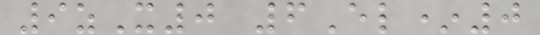9zX0 6El*0
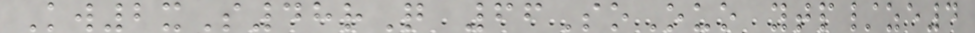Kw2xS48rQ 66SoOuo ytp/ze4
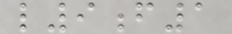l9f1
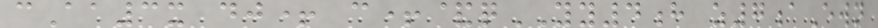cAa3x dj+ c+&qYY4h z7aEwn
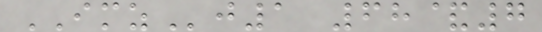IMZj1 68&7
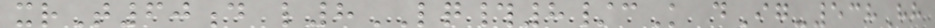xrT60d l8LQ#8/cK dIg-538Hh
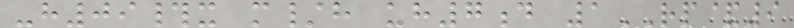-h09#x m/h uh7d 1RP&9
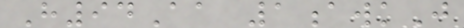H94Aa 1awkJ
